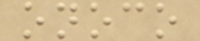onoco
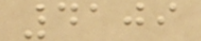4109
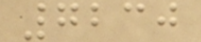7230
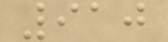910
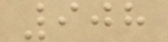908
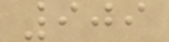909
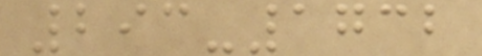293-1732
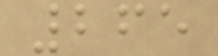265
